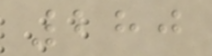280
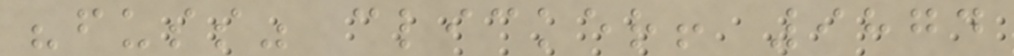"fuss" clicker! 9874
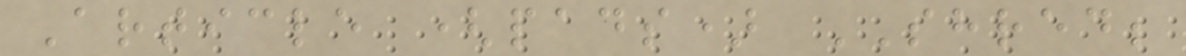Article (pads) SHRED;
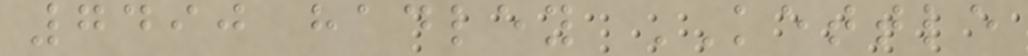7490 hadley KETTLE
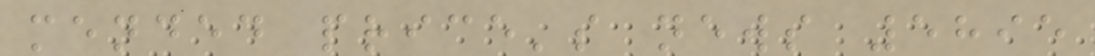mended price's news 5895
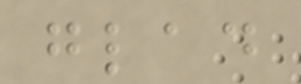glad
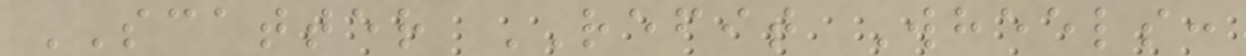SCATTER REFIT Wheels:
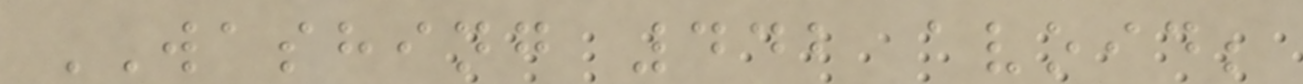WASHING 442 avoid;
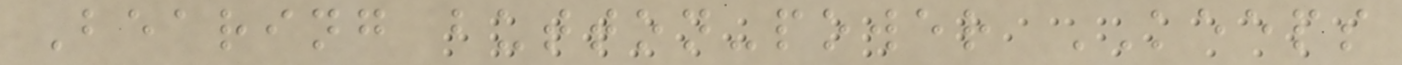Bearing button-power KEEPS
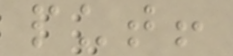put!
